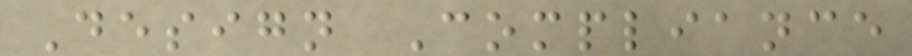Design Compliance
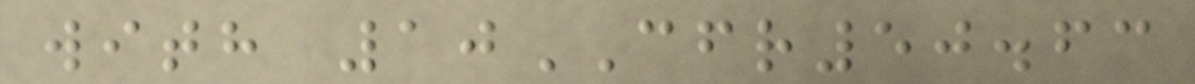with 10CFR50.63
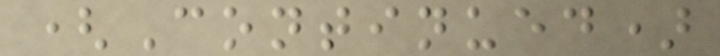(Continued)
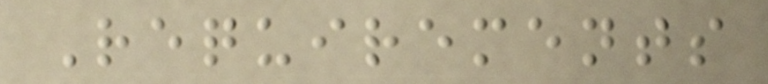Requirements
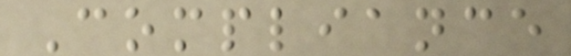Compliance
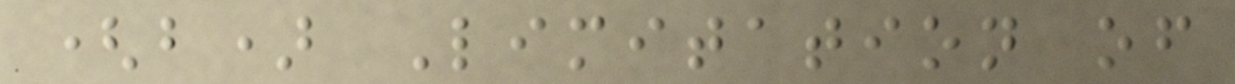(b) Limitation of
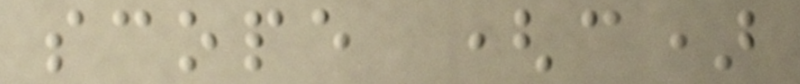scope (c)
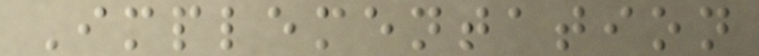Implementation
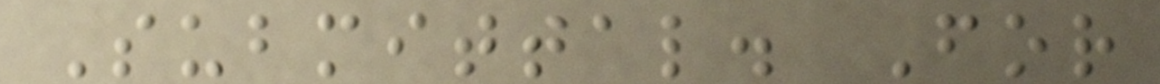Submittal. For
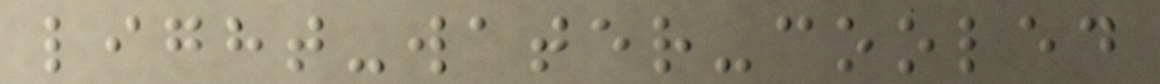light-water-cooled
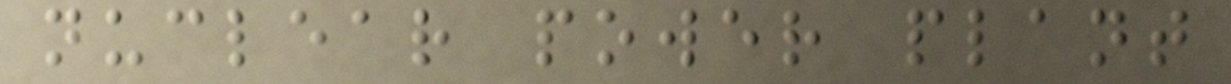nuclear power plant
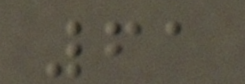61
